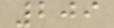209
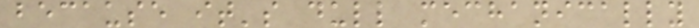because it's dull mechanically
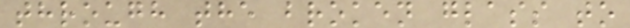through the broken glass to
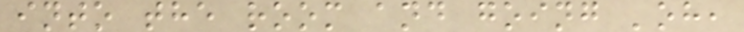into the room and going 'oh,
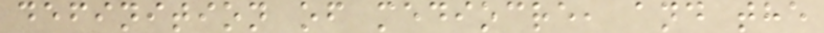definition of mediocre, and the
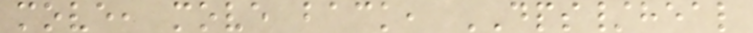move, move back, DPS/heal
